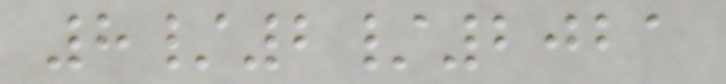8/2/2021
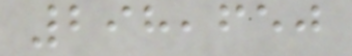298,650
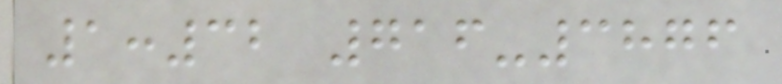1:32 716-3876
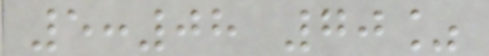5:08 70%
